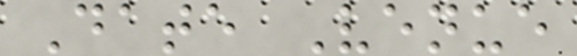Date Venue
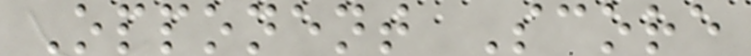Opponent Score
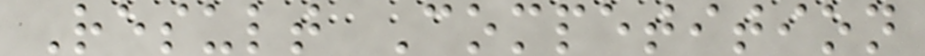Result Competition
